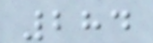284
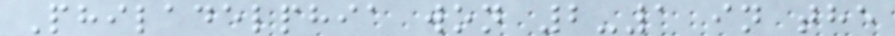Philadelphia won 2-1 in the
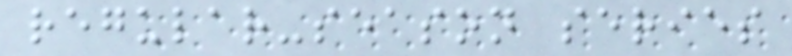regular-season series
